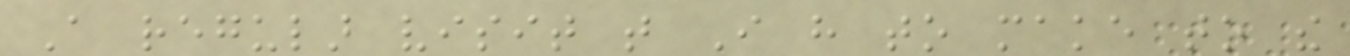A regular visit that I have to make to the
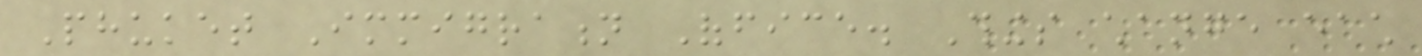Phuket Immigration Office. Things change each
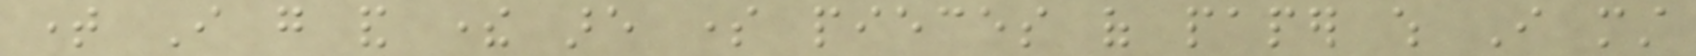time I go and there are some pieces of paper which I must
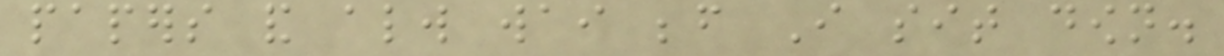papers and always wai before I sit down.
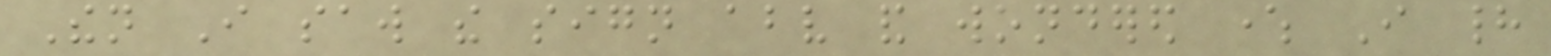Then I saw the sign above and wondered where I had
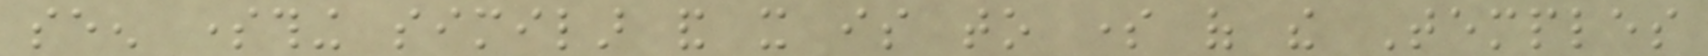seen something similar and it is to some of the Temples
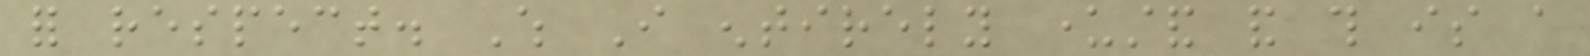for respect. Which I entirely understand and this is a
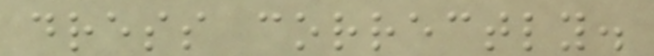dress correctly.
